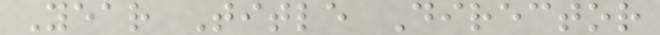Year Title Director
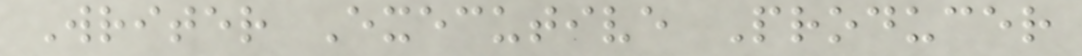Writer Executive Producer
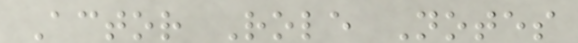Actor Role Notes
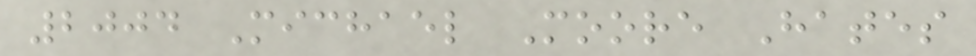2004 Michael Moore Hates
